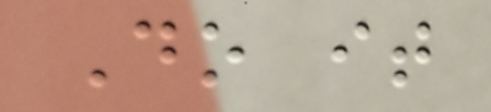Do it
